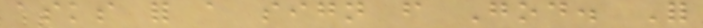asks for a sign from God. For
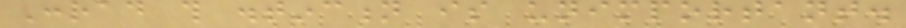Conrad this distinction is unimportant.
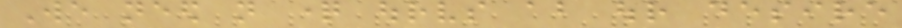We need not question ourselves about our desire
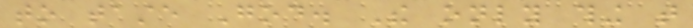to taste God. The only thing that
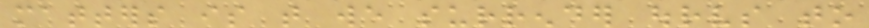matters is that we surrender ourselves to
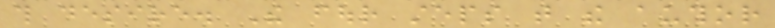this desire. The four steps that the author
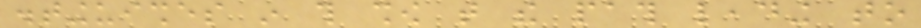distinguishes in this show that the path leading to
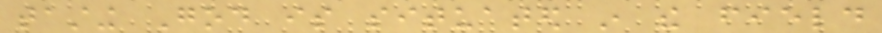tasting God is situated in the field
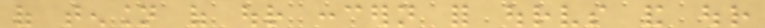of tension of our concern for ourselves and our
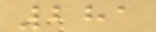281
